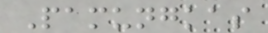Pamungkas
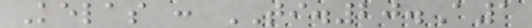Kelas : TI.20.A1
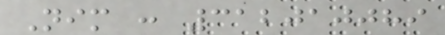Nim : 312010089
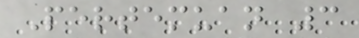Pertemuan 3
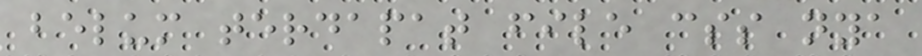belum terdapat file css nya
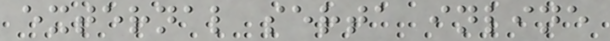external serta inline
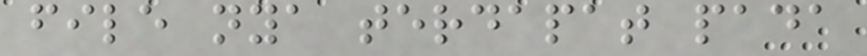file nya terdapat pada
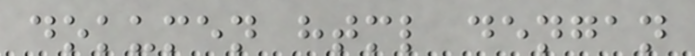dokumen html dengan
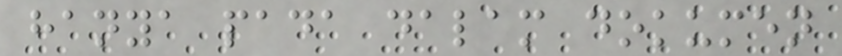hanya pada dalam dokumen
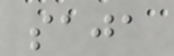saja
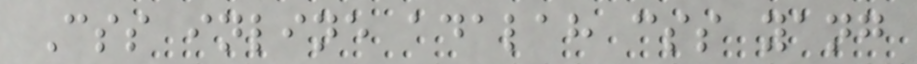Css inline adalah css yang
